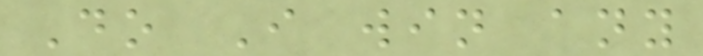Do I win any
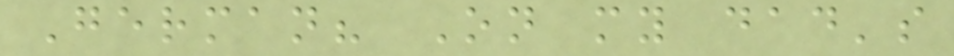German? On my dad's
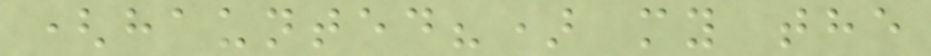(haunted?) my the
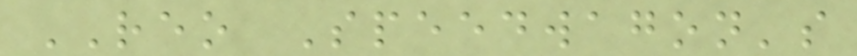REO Speedwagon's
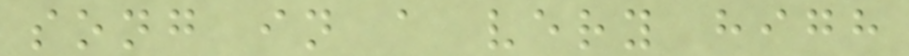song in a very high
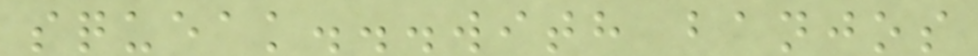squeak...with banjos
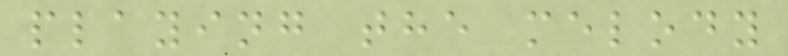playing the melody
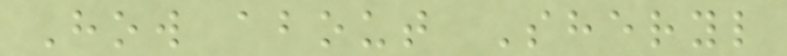How about Sheryl
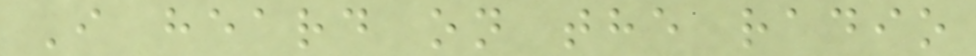I heard on the radio
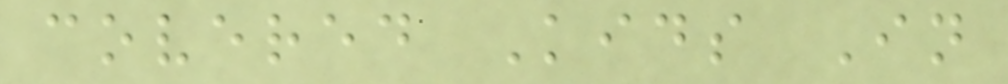covered Kids In
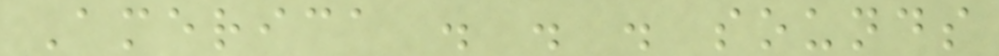America . . . sounds
